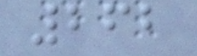262
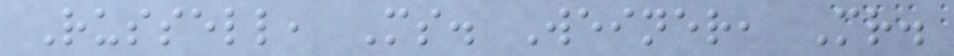Russell, Ms. Weiner, Mr.
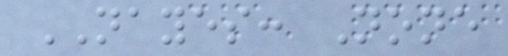NAYES: None
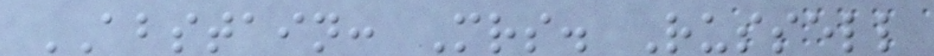ABSTAIN: Mrs. Russell
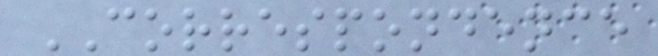CORRESPONDENCE
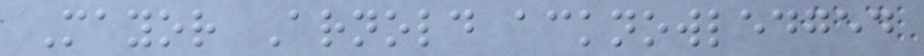Mayor Arnold acknowledged
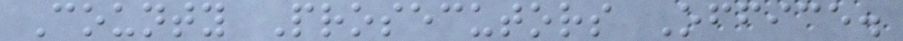County Prosecutors Office.
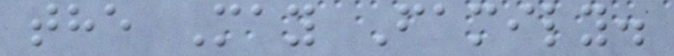the May Family.
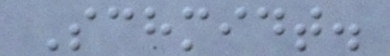Schmidt.
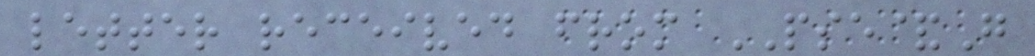letter received from PSE&G
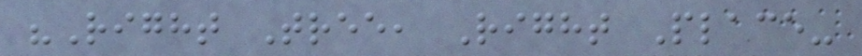"Right Tree, Right Place-
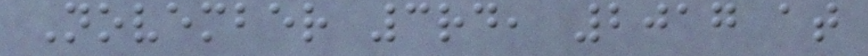November 3rd, 2017 at
